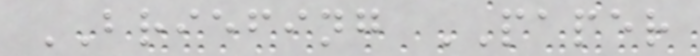BRIEFING PAPER
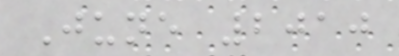June 2010
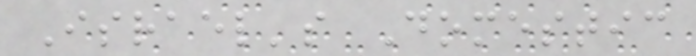Israel's Domestic
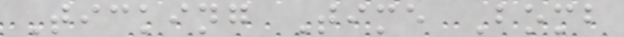Ticking Time Bomb
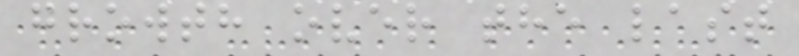growth over the last
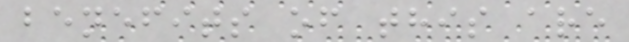benefits of this are
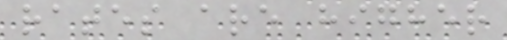rates are higher
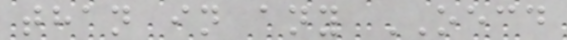than in any OECD
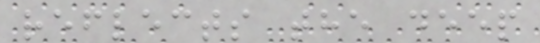reflects the deep
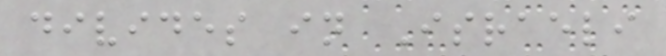divides in Israeli
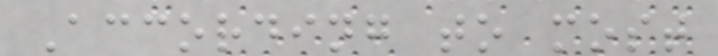According to most
